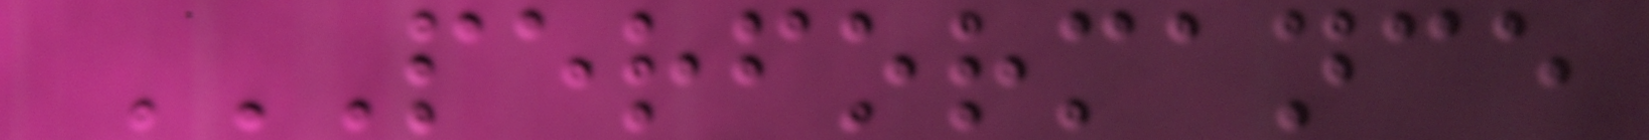PERFORMANCE
